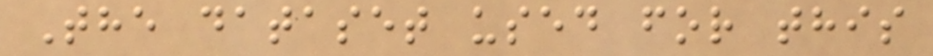The dataset used for this
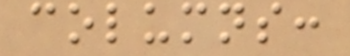columns:
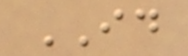ID
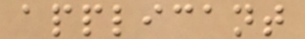applicant
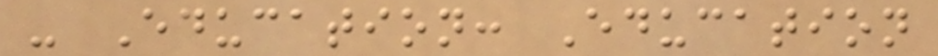- Education: Education
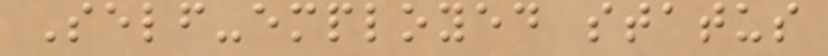Self-employed status
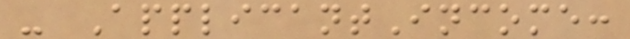- ApplicantIncome:
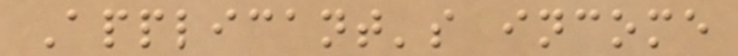Applicant's income
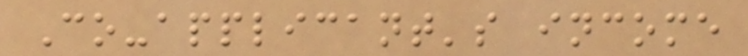Co-applicant's income
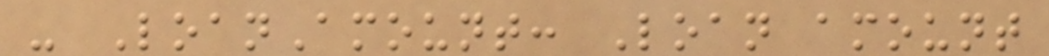- LoanAmount: Loan amount
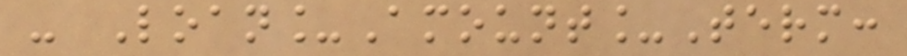- Loan_Amount_Term:
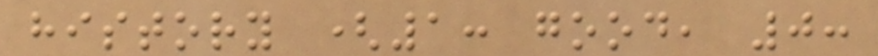history (1: good, 0:
